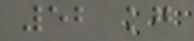52 kg
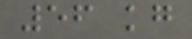56 kg
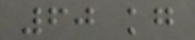60 kg
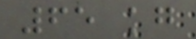65 kg
